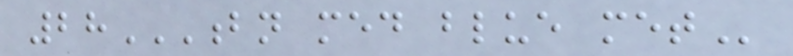28BN MED BLUE MET
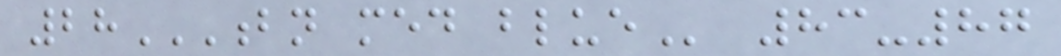28BN MED BLUE 83-87
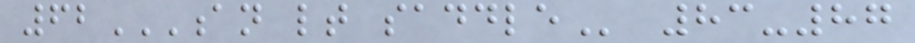62AN LT SADDLE 83-87
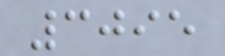3095
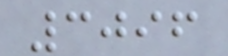3096
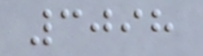3098
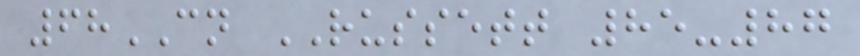68CN RUSSETT 85-87
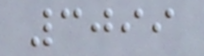3099
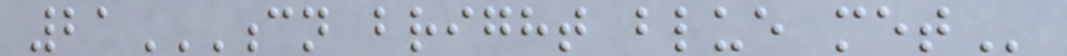21CN BRIGHT BLUE MET
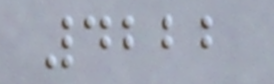4222
